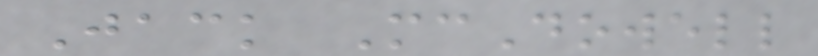Jack McDowell
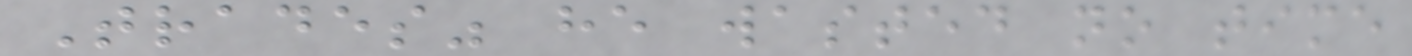Trades" he wasted no time
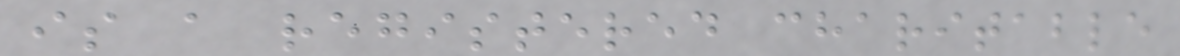is a registered charitable
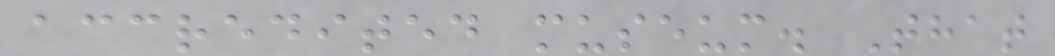accredited museum. That
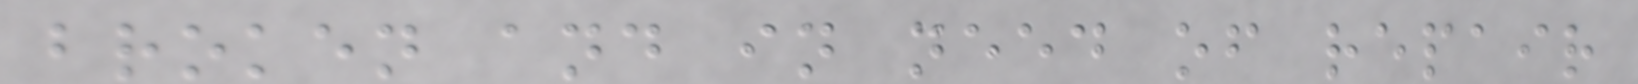broken and in need of repair
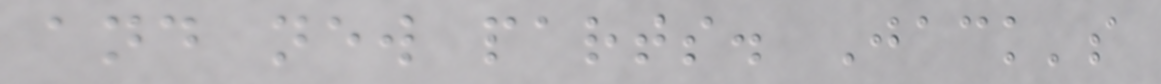and new parts. Jack's
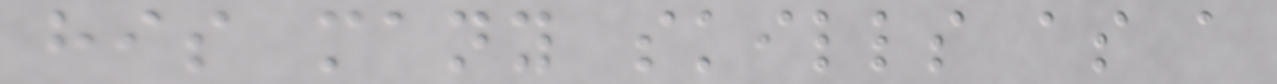his many skills as a
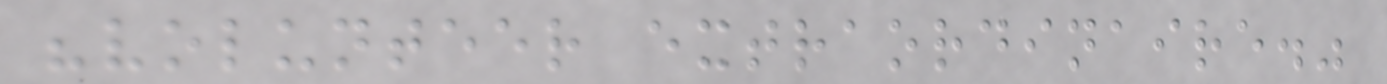"volunteer extraordinaire."
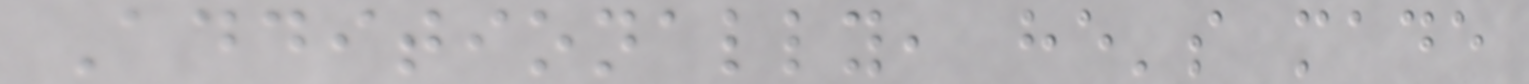Additionally, he's made
